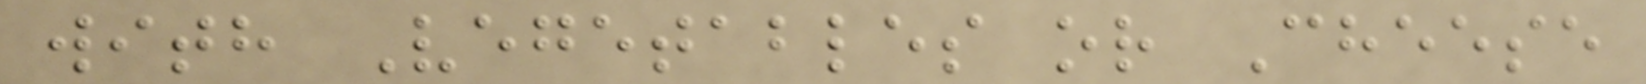with Vegetables or Cheese
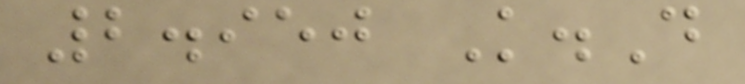2.950 K.D
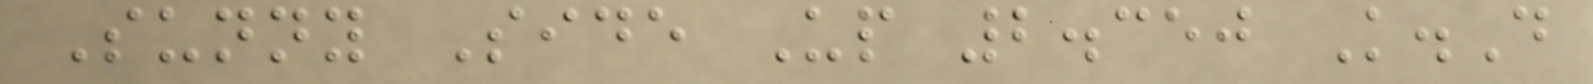Sunny Side Up 2.350 K.D
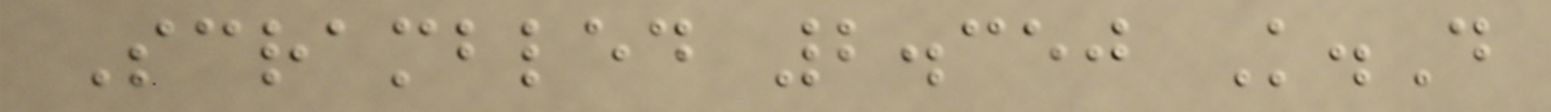Scrambled 2.350 K.D
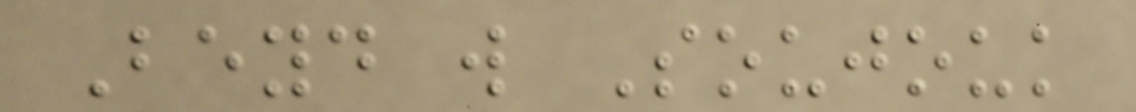Beyd w Soujouk
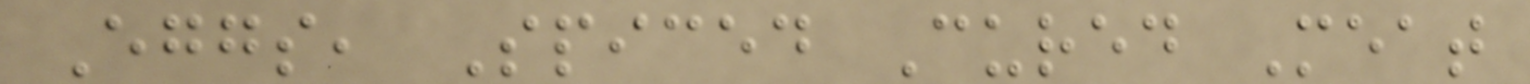Eggs, Spiced Cured Meat
